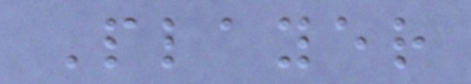Player
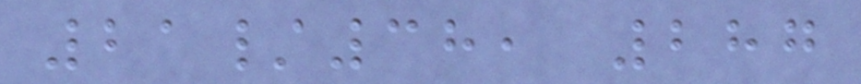21/38, 287
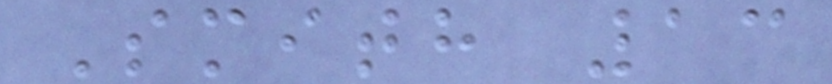Smith 13
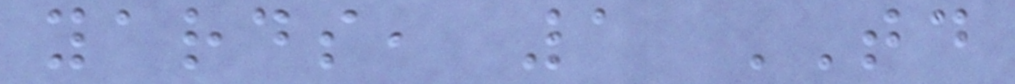yards, 1 TD
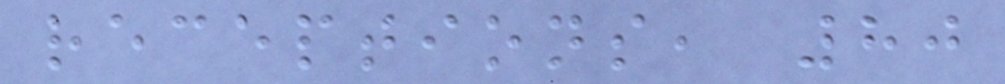receptions, 80
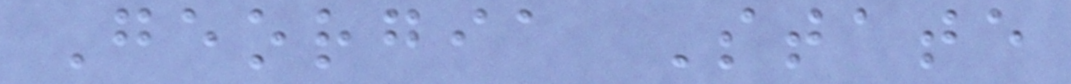Georgia State
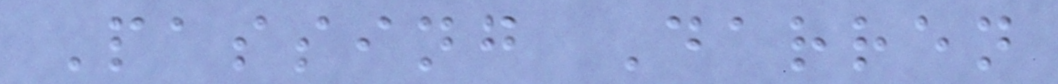Passing Darren
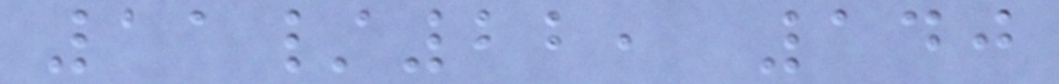11/22, 140
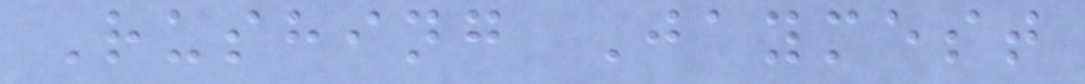Rushing Jaymest
